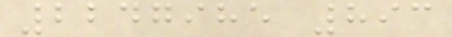2247985 893
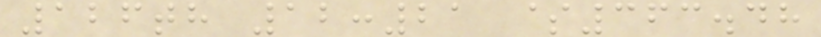126th 12:21 $363.48
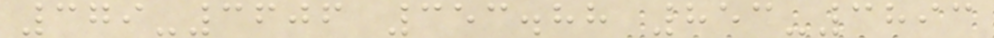379-3606 353.88 853-3893
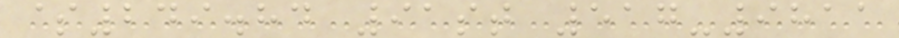$249.84 91st 517-9811
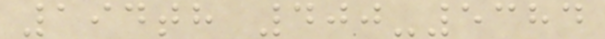194th 400-5384
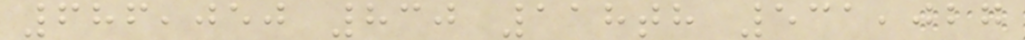686,050 830 118th 531,027
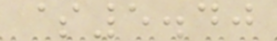$5.40
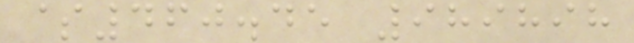$460.45 989898
